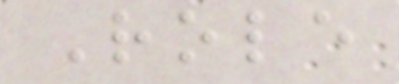Role
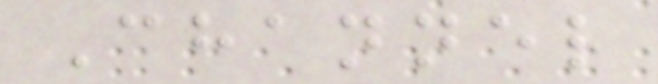Channel
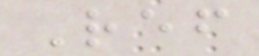Ref
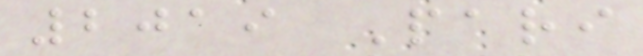2019 Pari
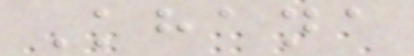Khana
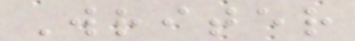Writer
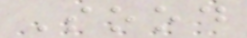Sood
